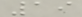19
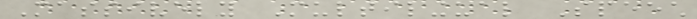Massively Multilingual Speech
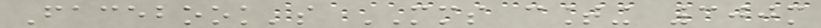Facebook's MMS counting 300m
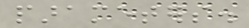parameters.
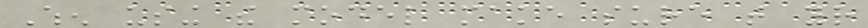When using the model make sure that your
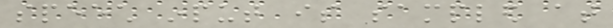speech input is sampled at
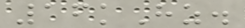16kHz.
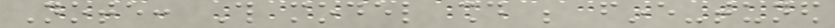Note: This model should be fine-tuned
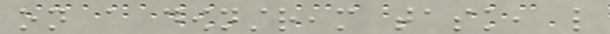on a downstream task, like
